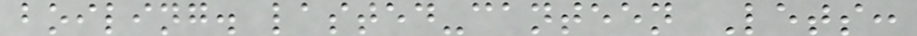boiling. lasted-canteen Lets:
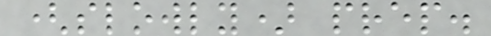(slowly) prep.
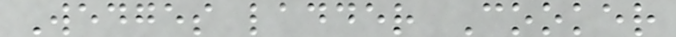Wedges ladder Cooker
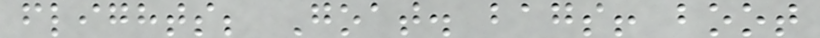flights; Goat. bags! boot
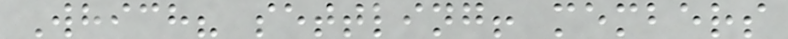Which? settling! members
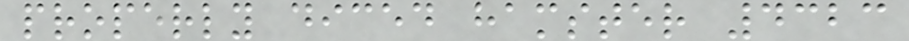properly diced hamster 4323
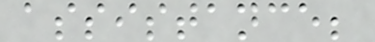assistance;
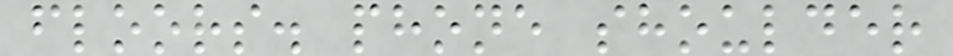floors. phone shoulder
